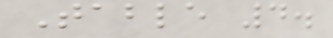Table 4.
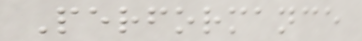Performance
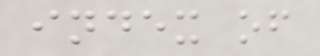index of
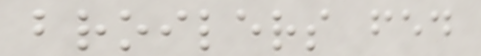broilers fed
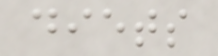diets
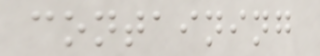containing
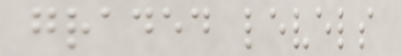graded levels
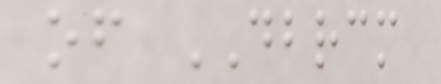of DBRCM
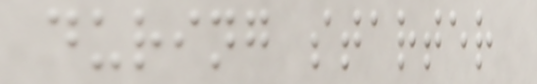during starter
